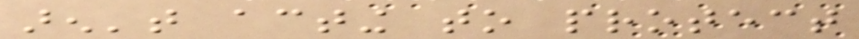aren't acting to protect
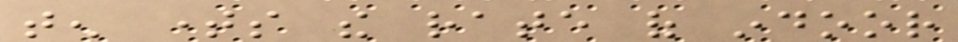ten times the rate of indoor
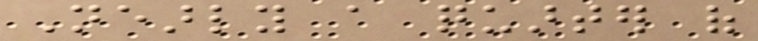Nearly a quarter of
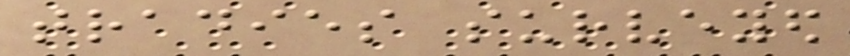tradies surveyed
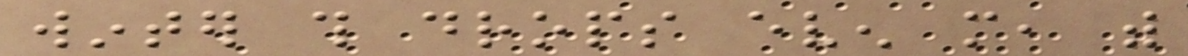winter this drops even more, with
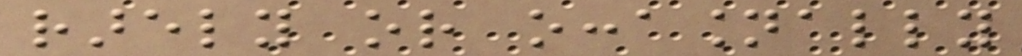rarely or occasionally
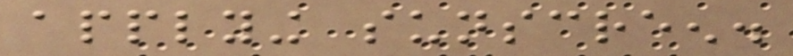applying sunscreen.
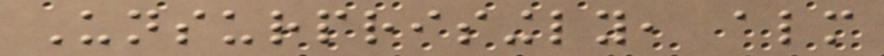Unsurprisingly, almost
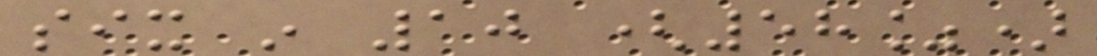six in 10 (58%)
